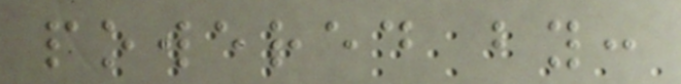powered by:
